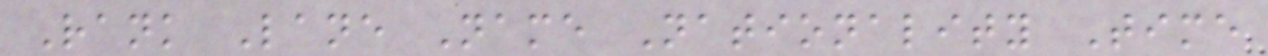Rank Lane Name Nationality Time
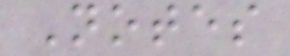Notes
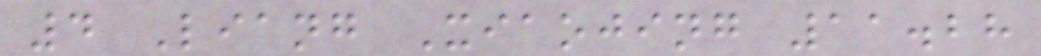4 Liang Xiaojing 11.28
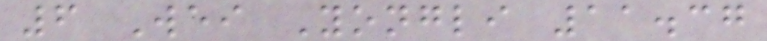6 Wei Yongli 11.37
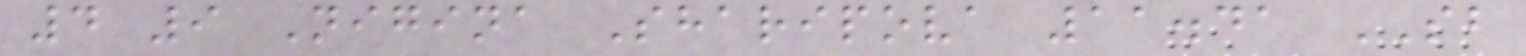4 9 Nigina Sharipova 11.41 SB
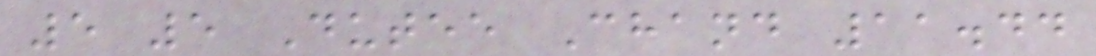5 5 Dutee Chand 11.44
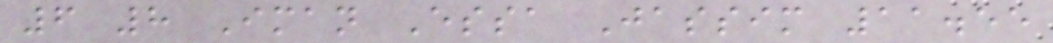6 8 Iman Essa Jassim 11.55
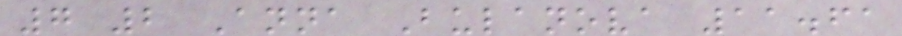7 2 Anna Bulanova 11.61
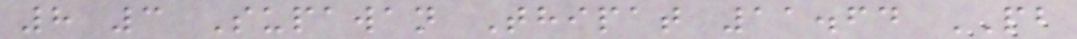8 3 Supawan Thipat 11.64 PB
